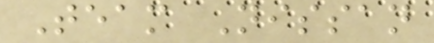Team Nissan
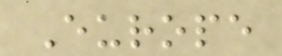Europe
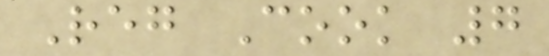Reg Cook 7
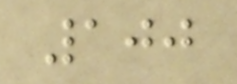100
